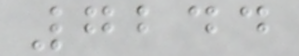7244
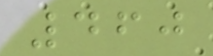460
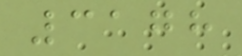3178
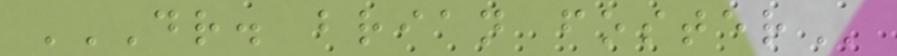DR. BRIAN FOSTER
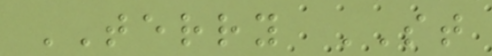TERRY ST
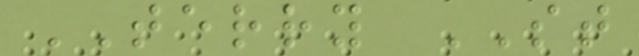TERRY ST
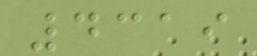4319
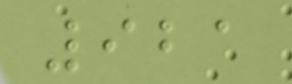921
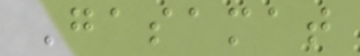Gasamat
